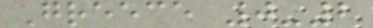Greece 0-2
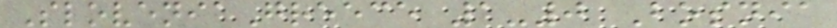SloveniaGreece 1-0 Bosnia
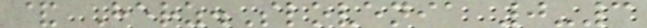& Herz.Slovenia 0-3
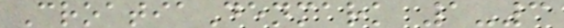CroatiaDenmark 1-3
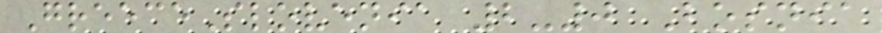GreeceSlovenia 2-0 Bosnia
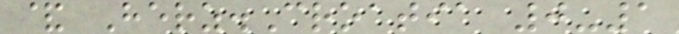& Herz.Croatia 0-1
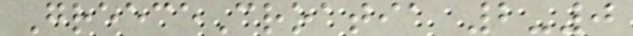GreeceCroatia 2-0
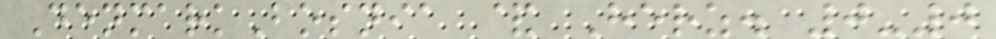DenmarkBosnia & Herz. 0-0
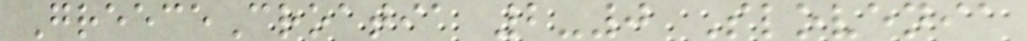GreeceCroatia 2-0 Slovenia
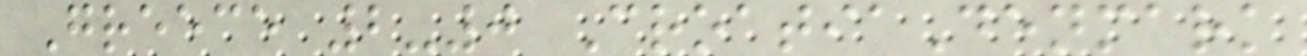Greece 2-0 CroatiaDenmark
